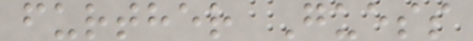further Guess
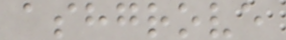ashgrove
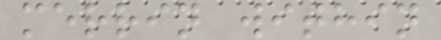merrin within
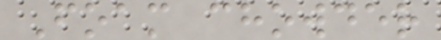Foam chowder
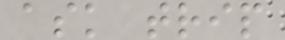ask trip
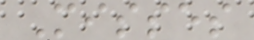Misses
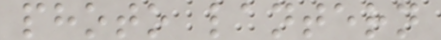photo lantern
